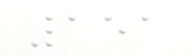151
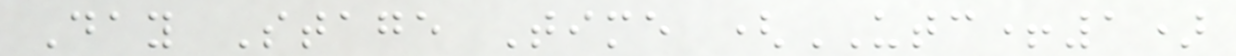Day Stage Time (UTC+1)
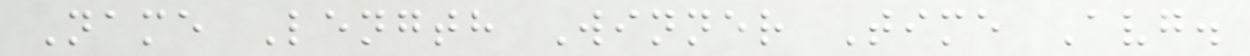Name Length Winner Time Avg.
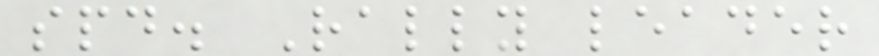spd. Rally leader
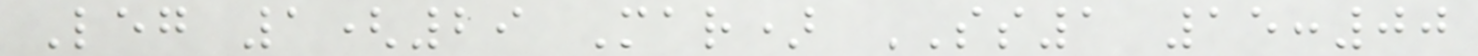Leg 1(29 Mar) SS1 15:00
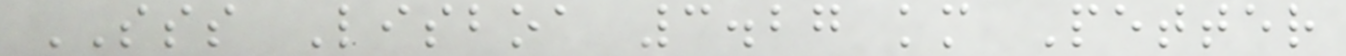SSS Lisboa 3.27 km Petter
